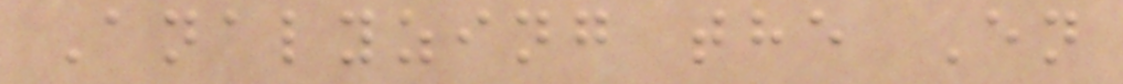Analyzing the En
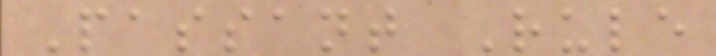Passant Rule
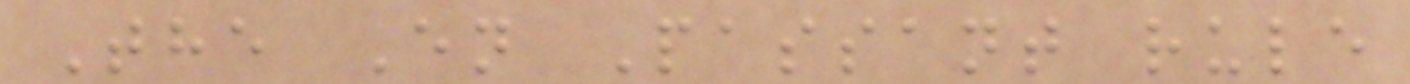The En Passant rule
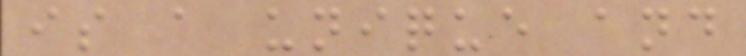is a unique and
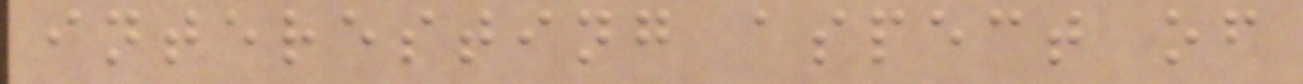interesting aspect of
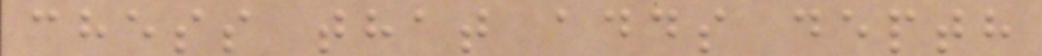chess that adds depth
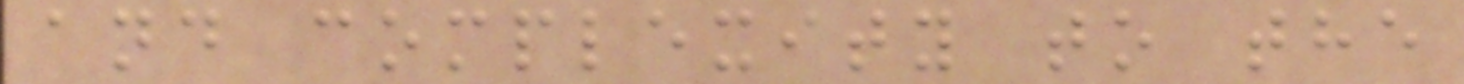and complexity to the
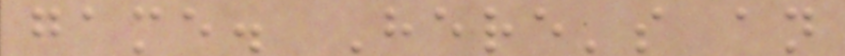game. Here's an
